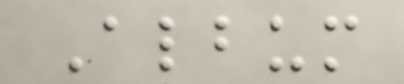Album
